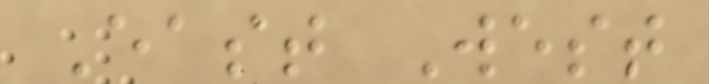East West
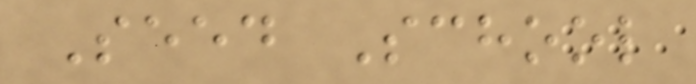Seed School
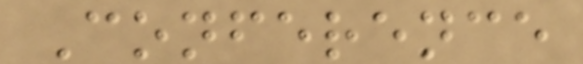Conference
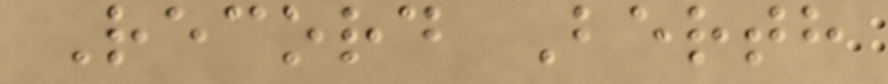Record Berth
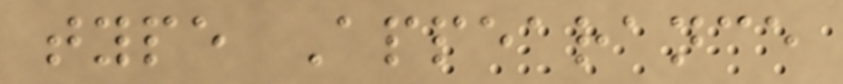type Appearance
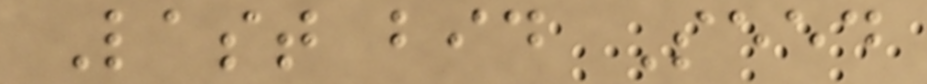Last bid Seed
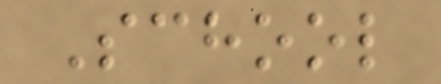School
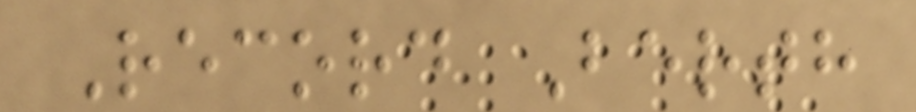Record Berth
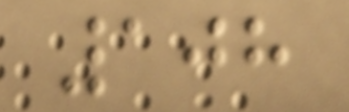108
